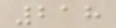218
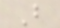B
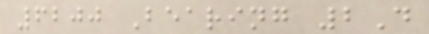6200 Bearing 2D
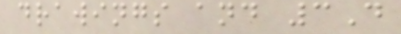drawings and 3D
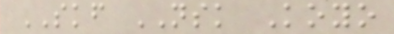SKF NSK Koyo
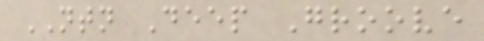NTN Deep Groove
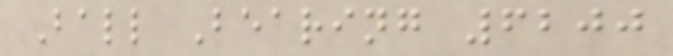Ball Bearing 6200
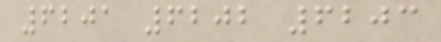6201 6202 6203
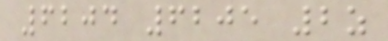6204 6205 2z
